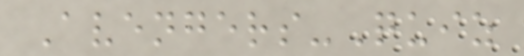Avengers-Quiz
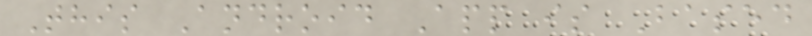This Android App is Based
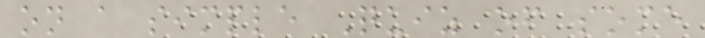on a simple Quiz of some
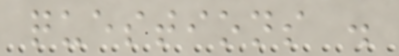questions .
